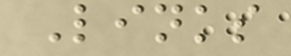Links
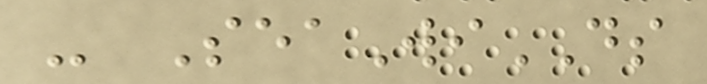- SeaWiDS
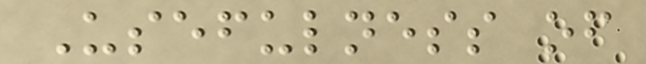Usefulness of
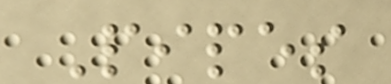Pipes
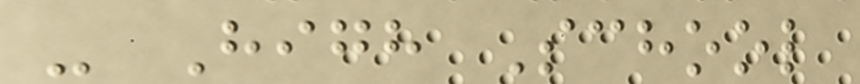- High School
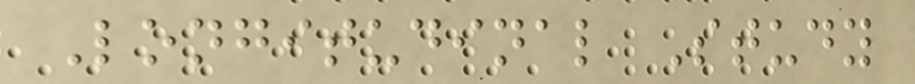Longitudinal Study
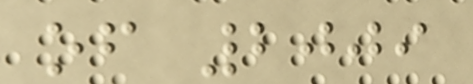of 2009
